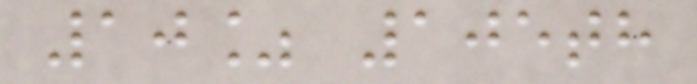10% 105th
